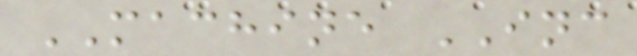MACHINE INC
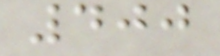400
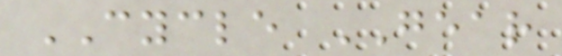CYCLE GEAR
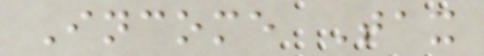Income Tax
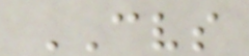CVS
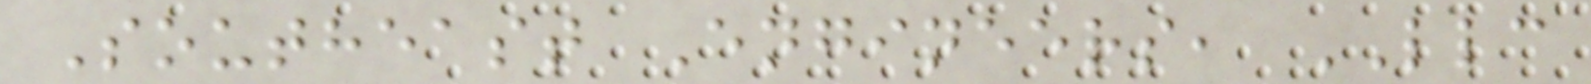Southeast Engineers, LLC
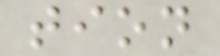tion
